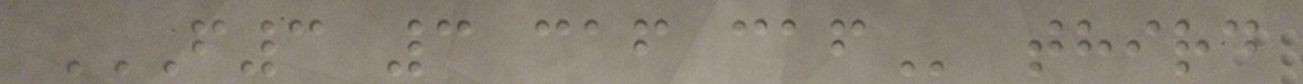F3 3 CAF CAF third
